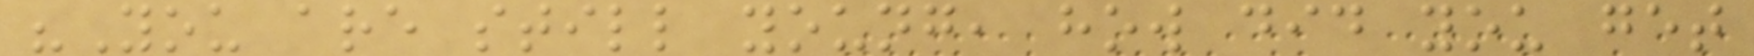"You are still young, how did you get
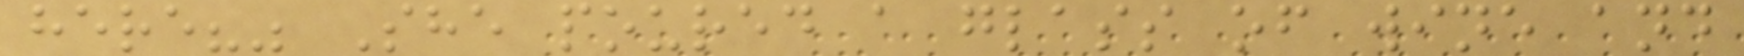here?" She poured a glass of wine and
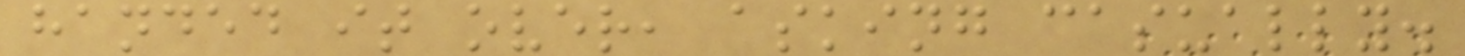handed it over, asking casually.
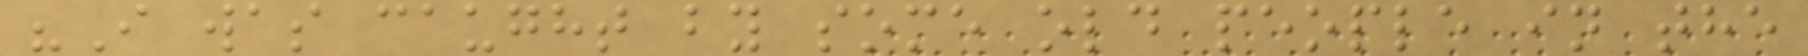"I was caught by some old people in the
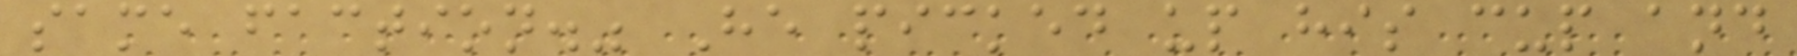same faction." He picked up his cup and
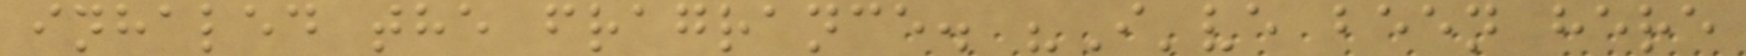inhaled the fragrance. "I've been here
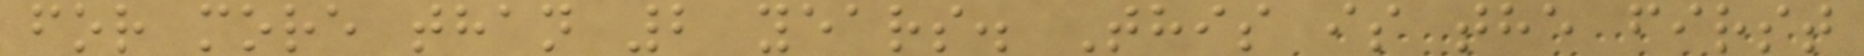for more than 2 years. This is the first
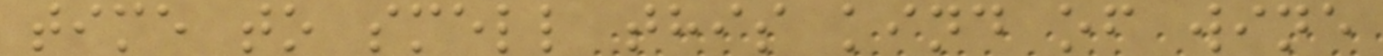time to smell this kind of wine
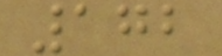172
